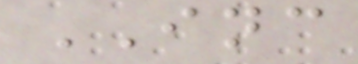INC
